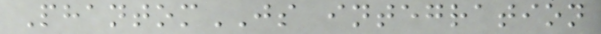PhantomJS integration
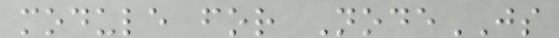module for NodeJS
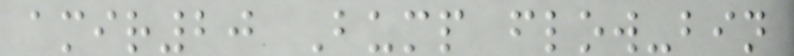amir20 Bump flow-bin
